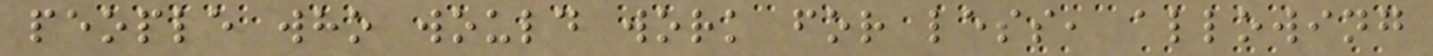people who would work for less, allowing
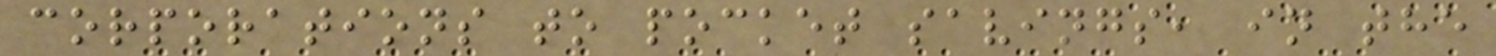corporations to pocket savings, in the
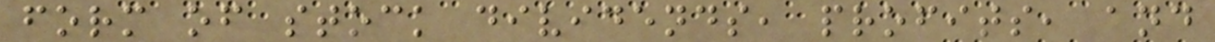form of stock dividends, profits, and
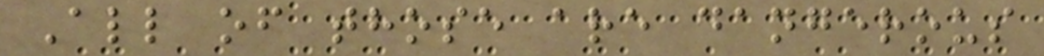All of those are dangerous
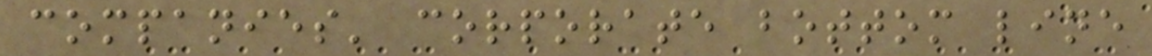companies' corporate bottom line
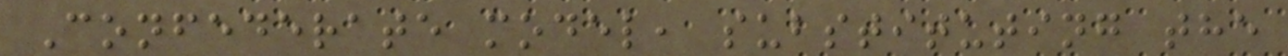Confederate model, substituting the
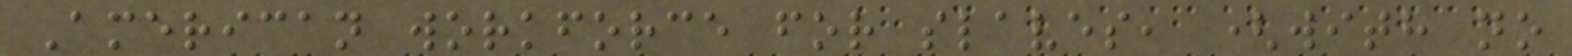American workforce for slaves, (with no
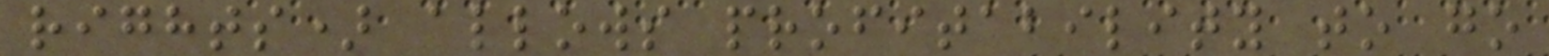rights) allows profitability to go
